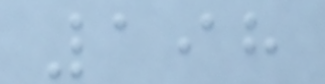198
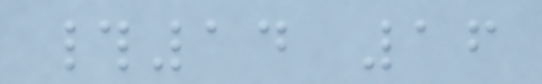#14 16
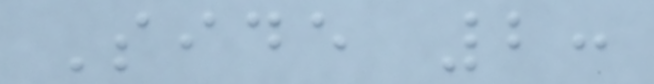Side 2:
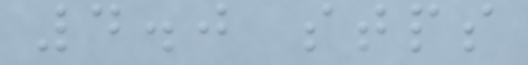4.0 stps
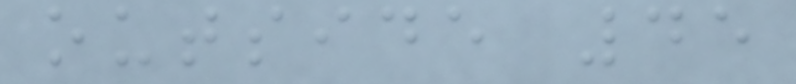outside 45
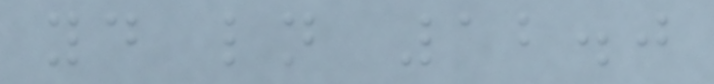yd ln 12.0
